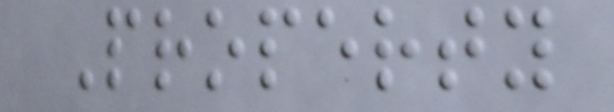Property
